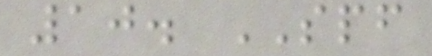10. SPF
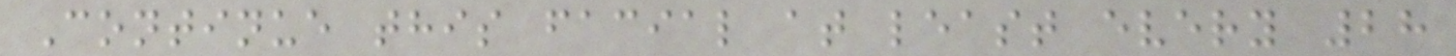Continue this facial at least every 28
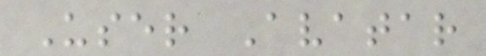User Avatar
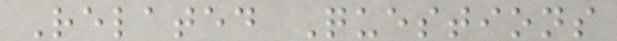Related Questions
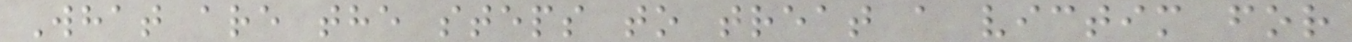What are the steps to treat a victim for
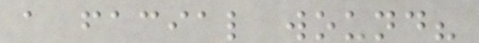a facial wound?
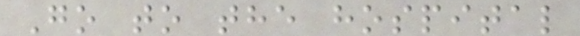Go to the hospital
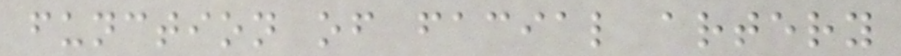function of facial artery
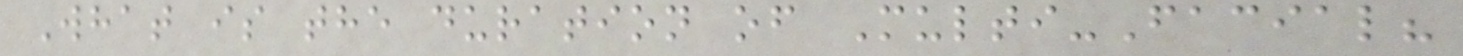What is the duration of Multi-Facial?
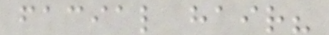facial hair?
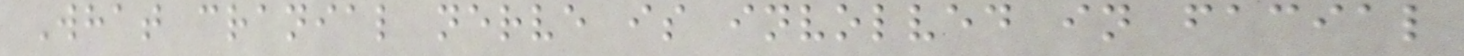What cranial nerve is involved in facial
